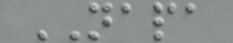NAPA
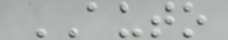AUTO
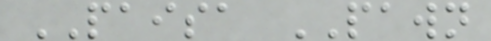PAISA PAWN
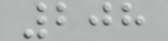208
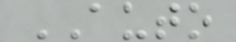AUTO
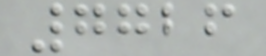7726
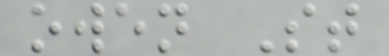owen St
